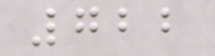722
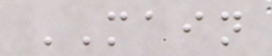MAIN
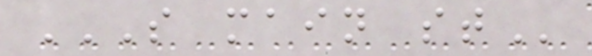S MAIN ST
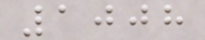1008
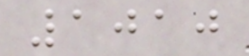1010
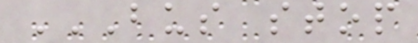BUS STOP
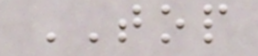TOP
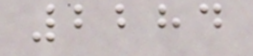2284
